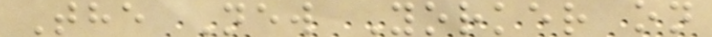The New Yorker on
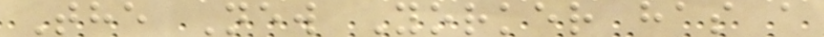The New Yorker has a
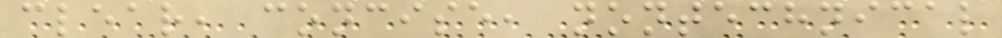clear, concise, nontechnical
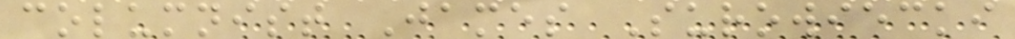columnist James Surowiecki
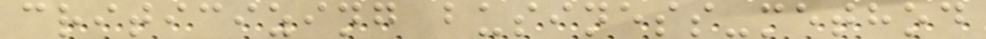criticizing business-method
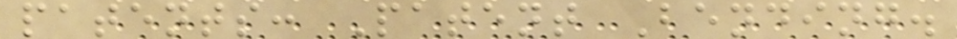patents: Patent Bending.
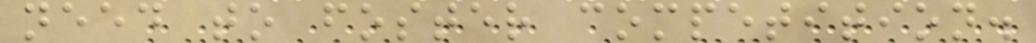need to foster competition.
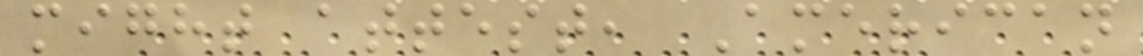might attest, American
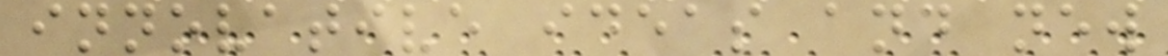innovative ideas and new
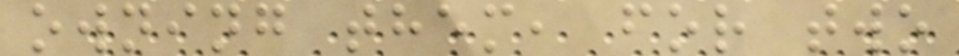owning them, for two
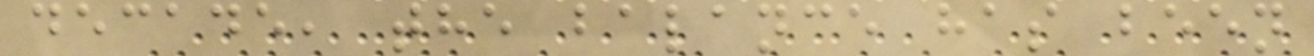decade, the balance has been
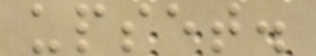upset.
